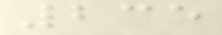235
